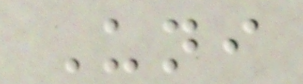Uni
